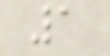1
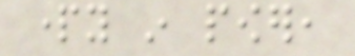party in power,
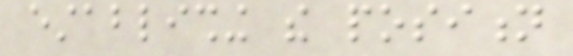establishing the position
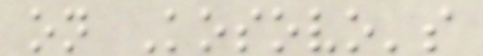on Kosovo's
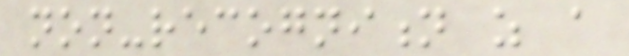non-recognition as a
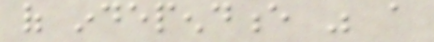of independence was a
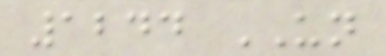1244 UN
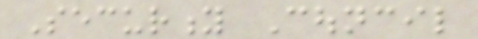Security Council
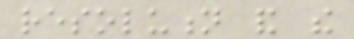resolution and the
